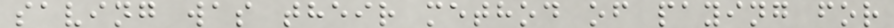saving was their method of paying for
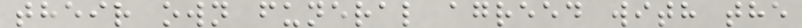their own funeral agreed with the
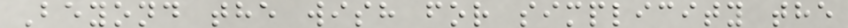Beyond the wish for simplicity the
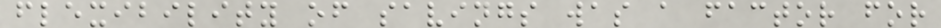flexibility of savings was a factor for
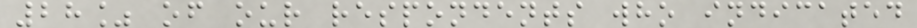28% of our respondents who indicated
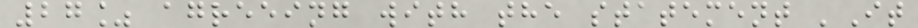27% agreeing with the statement 'It
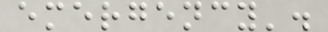emergency'.
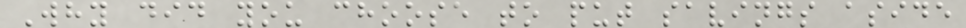Why did you choose to put savings aside
